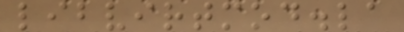libvirtmod.la
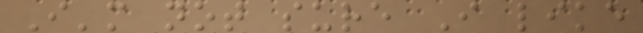I'm not sure I like
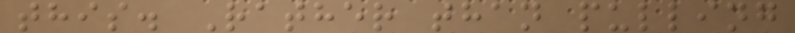this. Rather than pulling
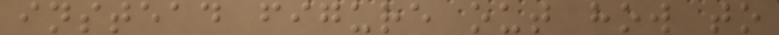instead figure out how to
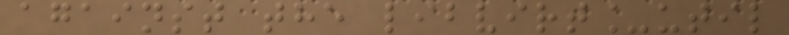against the libvirt_util
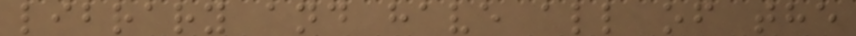library and have all of the
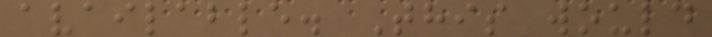available. This would
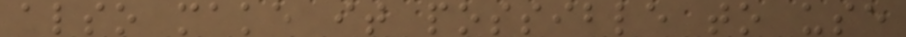also make it possible to use
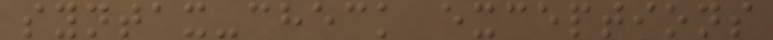syntax-check exceptions
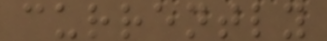currently
